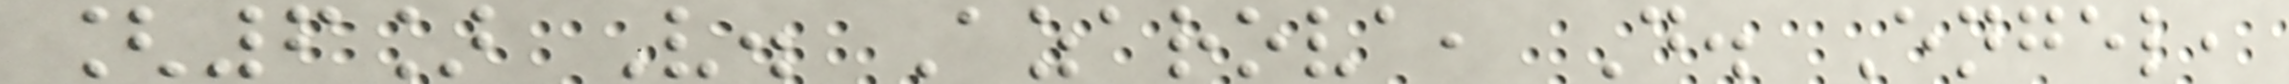[6] V. Azarova, D. Engel,
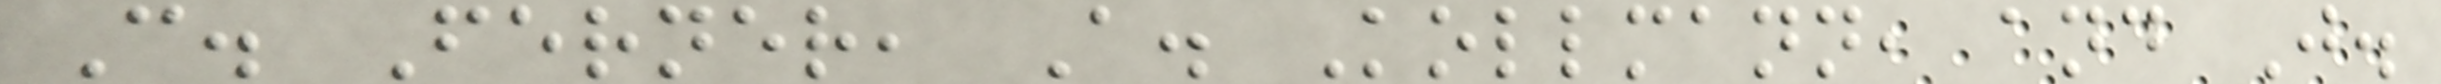C. Ferner, A. Kollmann, and J.
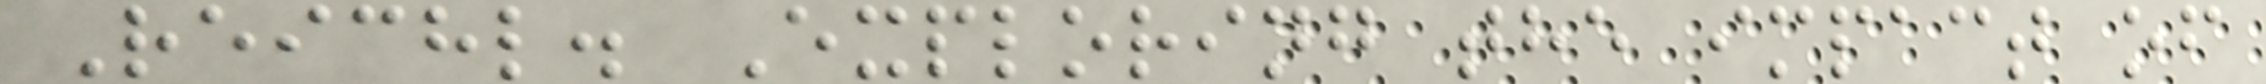Reichl. Exploring the impact of
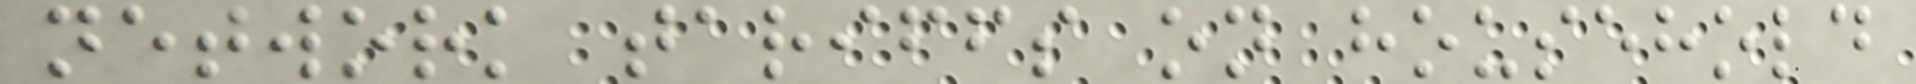network tariffs on household
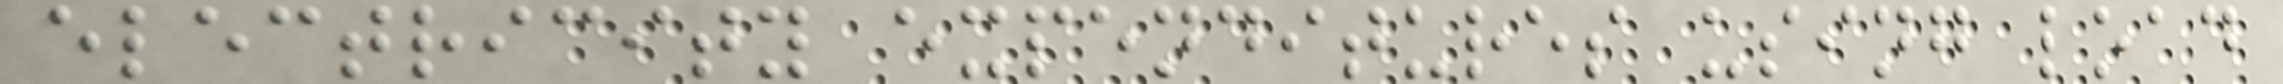electricity expenditures using load
